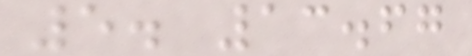5. 13.67
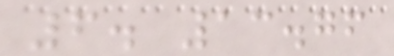6. 13.76
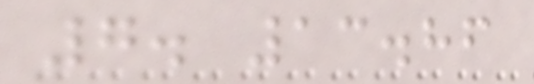7. 13.86
